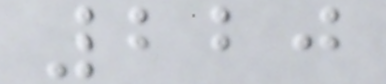220
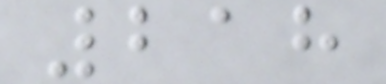218
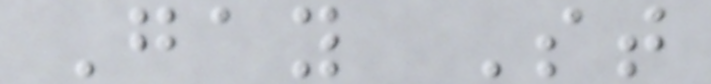Gay St
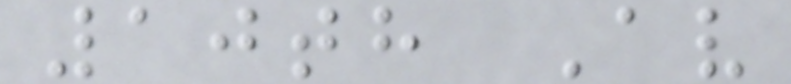10th Av
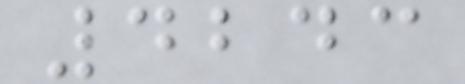4243
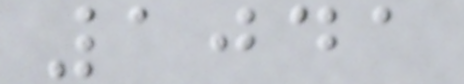1041
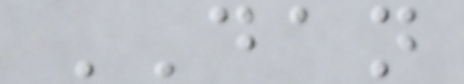DAN
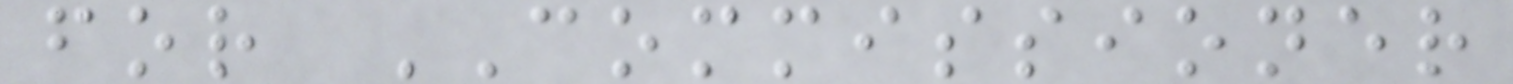for COMMISSIONER
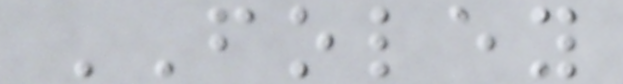FOLEY
